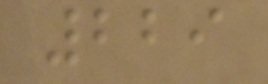229
